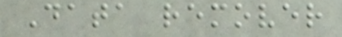Data remover
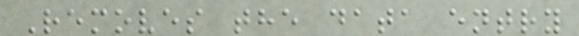Removes the data entry
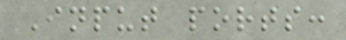Input ports:
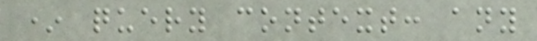* query context: any
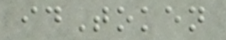idToken
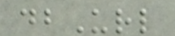dbUrl
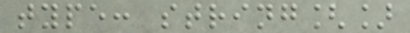type: string[]
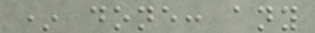* done: any
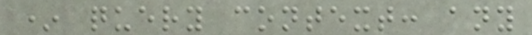* query context: any
